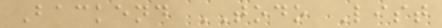Backend TODO List
